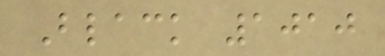Black 1010
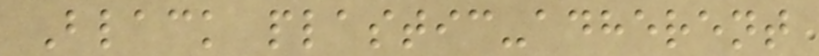Black plastic-adherent
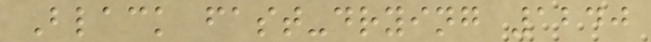Black fast-drying 1240
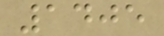1405
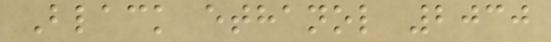Black ethanol 2030
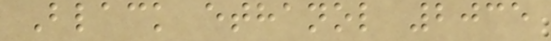Black ethanol 2035
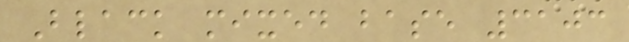Black mixed base 3103
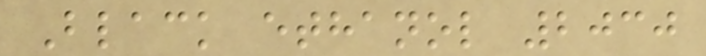Black ethanol 2030
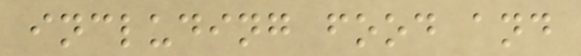including food and
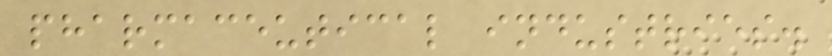pharmaceutical industries.
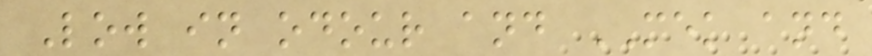Low in odour and MEK and
